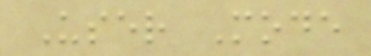User Mode
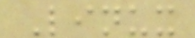Linux
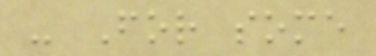- For some
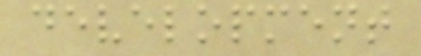development
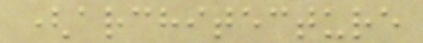(architecture
